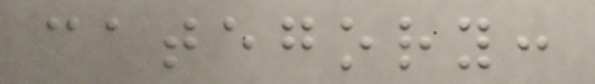category:
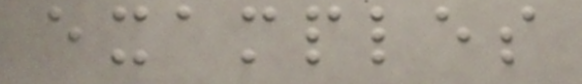examples
